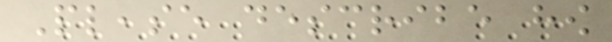Please describe how
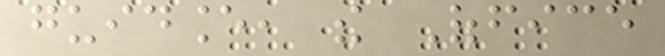guidance, the Office
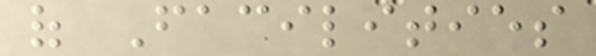of Facilities
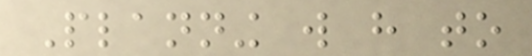Planning will have to
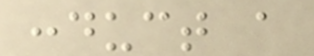conduct a
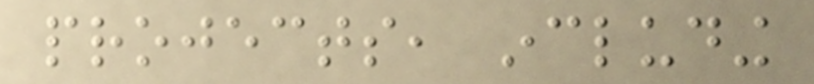projects, including
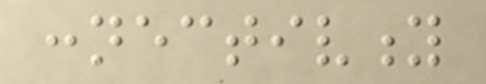connectivity
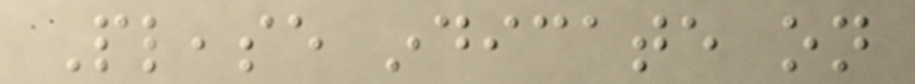Please indicate on
